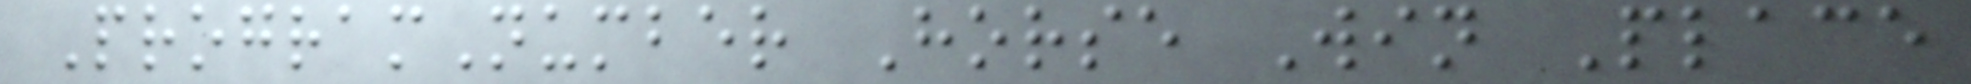ProgramNumber Horse Win Place
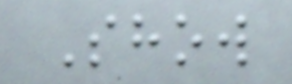Show
